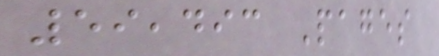59,493 Pages
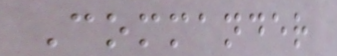Commander
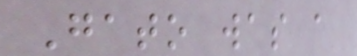Gato was a
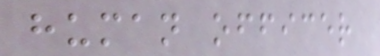human officer
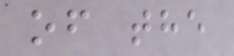of the
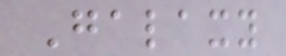Galaxy
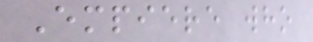Empiere who
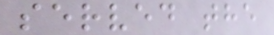served the
